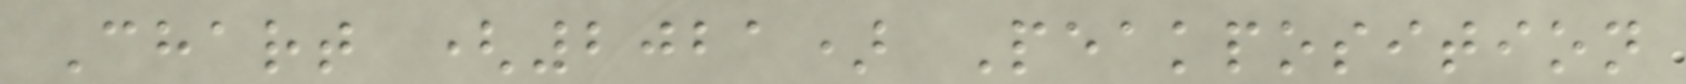Chart (2021) Peakposition
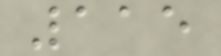115
